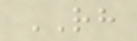RH
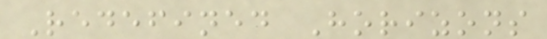Redefined Horizons
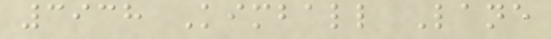3938 Kimball Lane
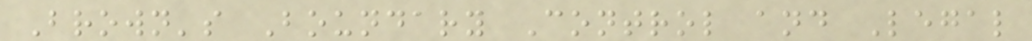Brown's Boundary Control and Legal
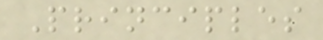Principles
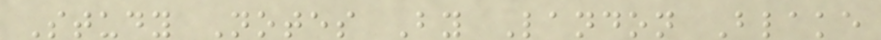Study Notes By Landon Blake
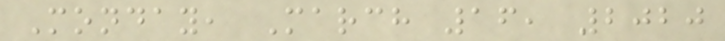Monday, March 16, 2020
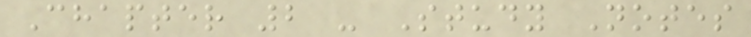Chapter 2 - Study Notes
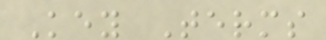Key Terms
